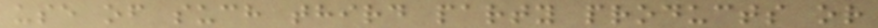use of such third party products or
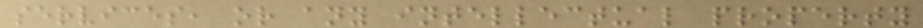services, or any intellectual property
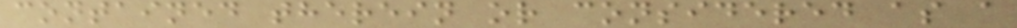contained therein or considered as a
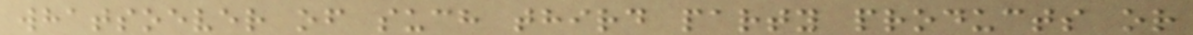whatsoever of such third party products or
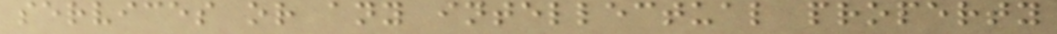services or any intellectual property
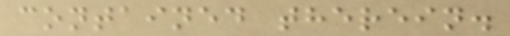contained therein.
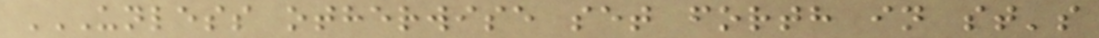UNLESS OTHERWISE SET FORTH IN ST'S
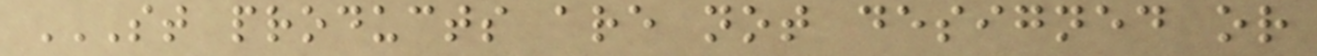ST PRODUCTS ARE NOT DESIGNED OR
